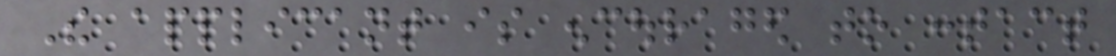The applicant is encouraged to contact
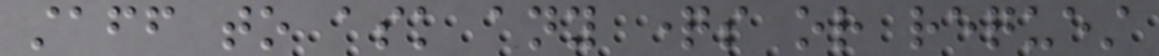staff to ask any questions or request
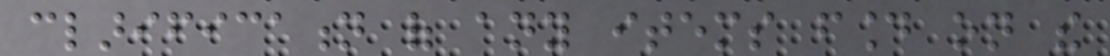clarification of any items found on the
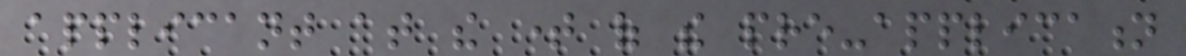applicant at the time of the pre-application
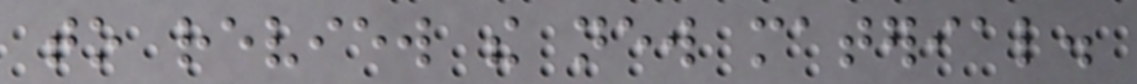to review the new material.
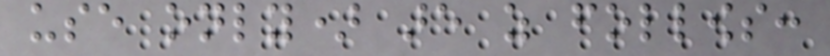use only) are as follows:
